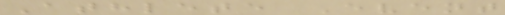Athlete Event
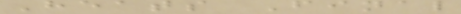Heats Final
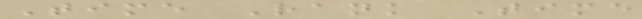Time Rank Time
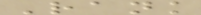Rank
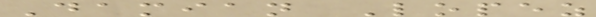Damian Lopez
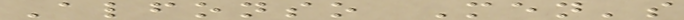Alfonso Men's
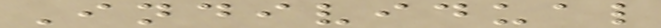Individual
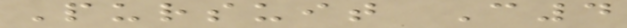Pursuit C4
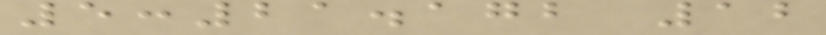5:21.172 12
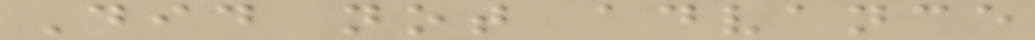Did not advance
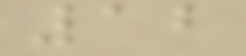12
